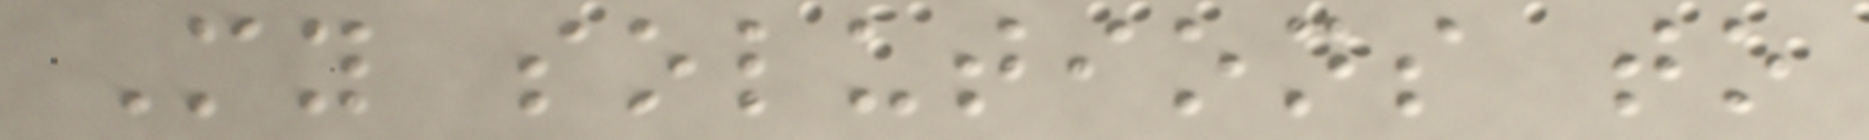My solutions to
